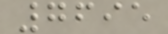7695
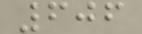606
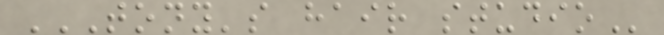TONY'S HAIR STUDIO
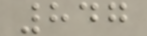847
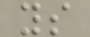ys
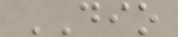DIO
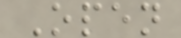Open
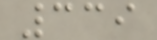339
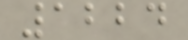1224
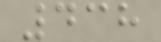438
